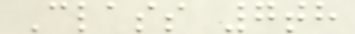Class 7th
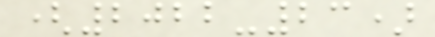(2022-23)
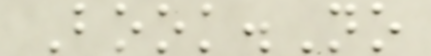Book.No
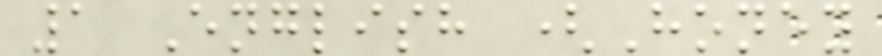1 English (Honey
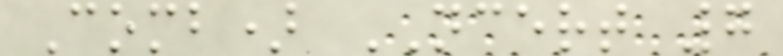Comb) NCERT 7
